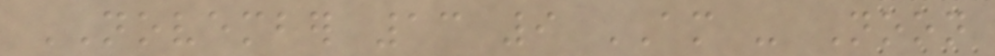NOVEMBER 13 9 AM - Noon
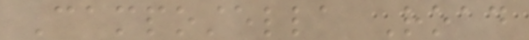Campostella Road
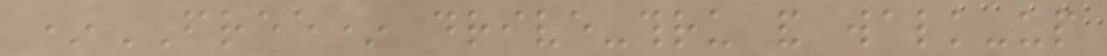*FREE* drive-thru and walk-up
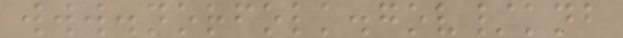www.norfolk.gov/knb
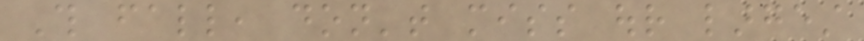This fall, don't miss our largest
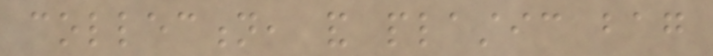collection, and plastic bag
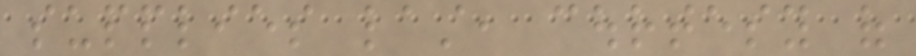supplies last, courtesy of
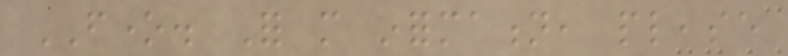FONE. For more information, please
